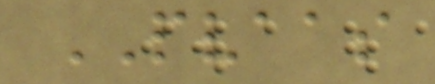PVAAS
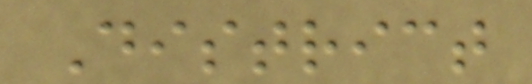District
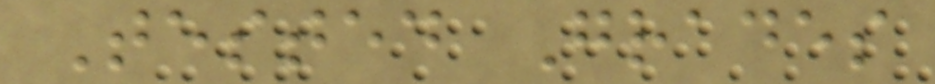Tested Grades
